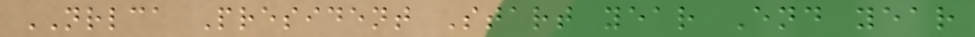NRLCA President Start year End year
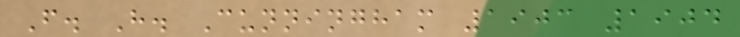F. H. Cunningham 1903 1904
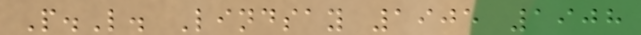P.L. Lindsay 1905 1908
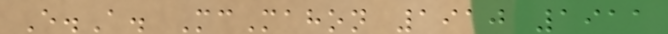E.A. McMahon 1910 1911
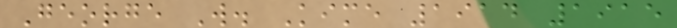George W. Kime 1914 1915
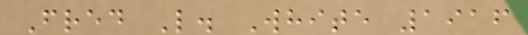Fred L. White 1916
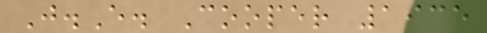J.E. Cooper 1935
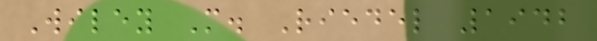Wiley M. Riedel 1942
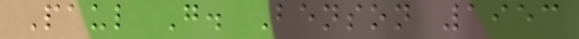Paul G. Benson 1953
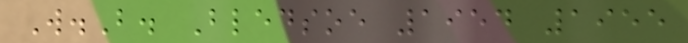W.B. Bledsoe 1954 1955
